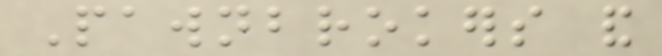Pawnbrokers and
